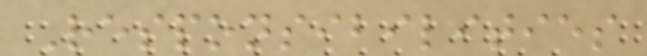Responsibilities
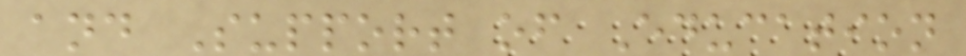and Support of Education
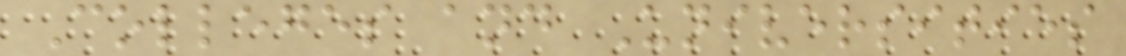Colleges and Universities
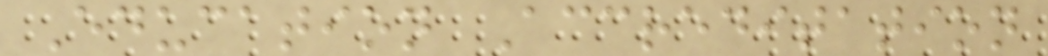Education Accreditation
